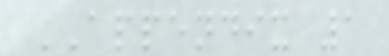APPENDIX 1
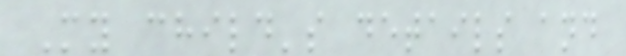My child's details and
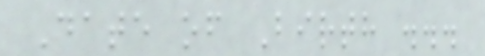Date of Birth ...
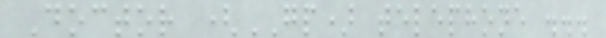Doctor (GP) telephone ...
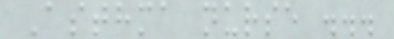Asthma nurse ...
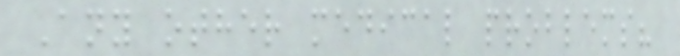Any other medical problems?
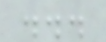...
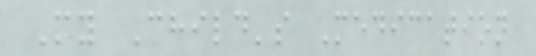My Child's Medication
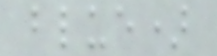blue)
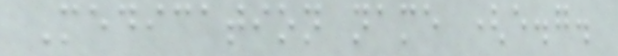Medication name (e.g.
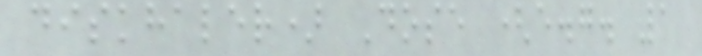diskhaler) Dose (e.g. 1
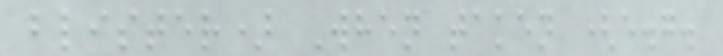blister) When taken (e.g.
